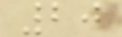20
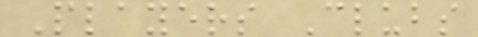Players Clubs
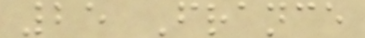25 France
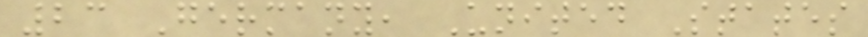23 Germany, United States
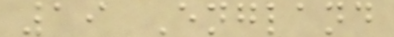19 England
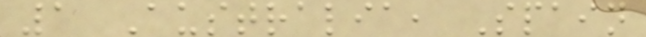1 Australia, Spain
